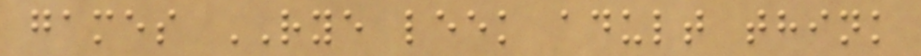games RYE leek adult think
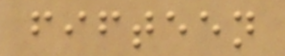fifteen
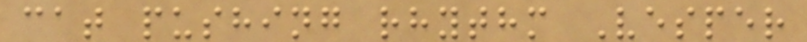cat pushing rhythm Vesper
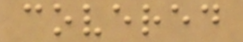covered
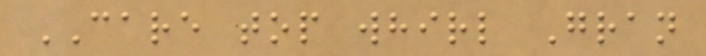CARE top whirl Gran
